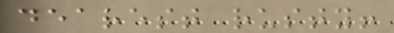dearest rusty!
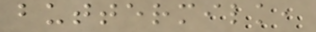buttermilk,
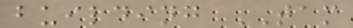building TAM
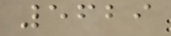5629
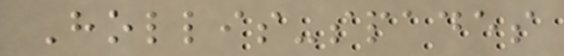Hollis-spades
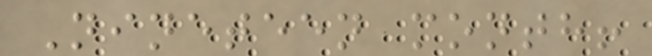Nineteen month!
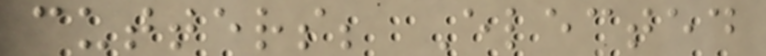cutters; Elected
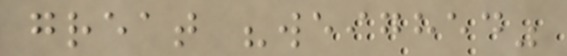great "weighed"
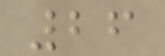26
